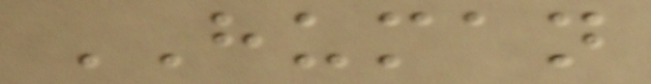HUMAN
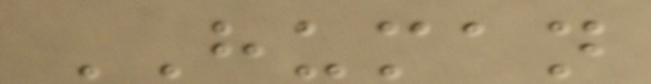HUMAN
